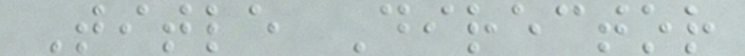Title Director
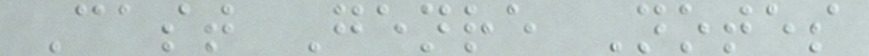Cast Genre Notes
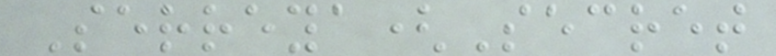Serreya(Secret
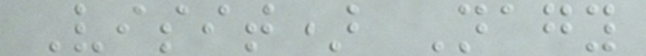Visit) Nagy
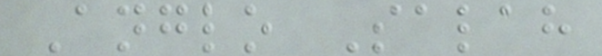Anglo Salah
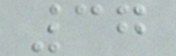37
